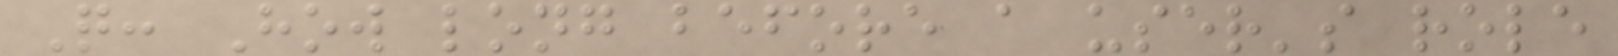Q: How long before a user's role
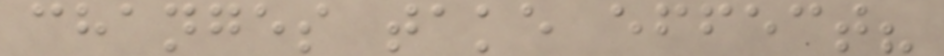changes take effect?
